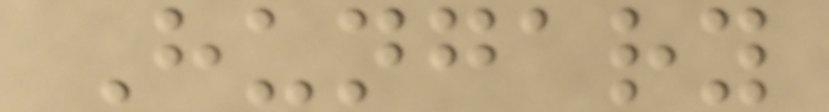Hungary
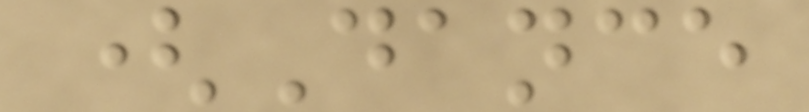(Dance
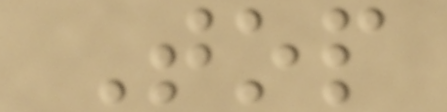Top
